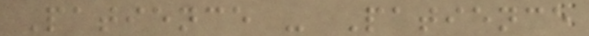Patience - Patience
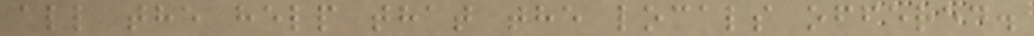all the help that the locals offered.
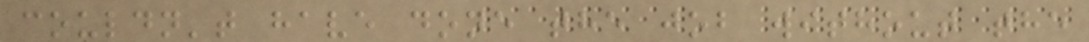couldn't have done the job without the
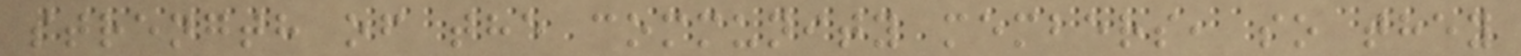strength of the community members, so they
